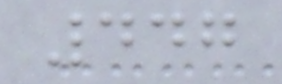447
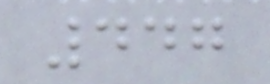447
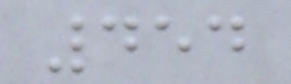454
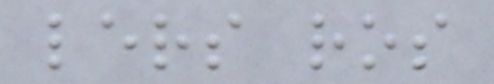lers ros
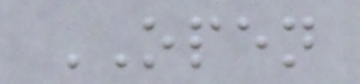OPEN
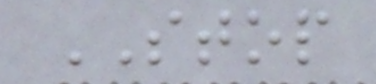STOP
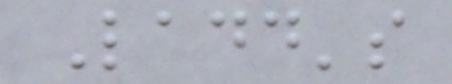Ladd's
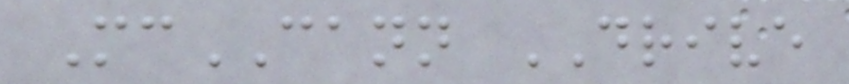McCANN DRIVE
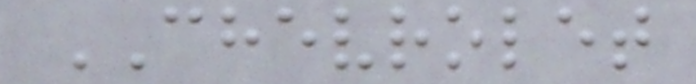CHEVROLET
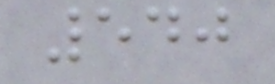540
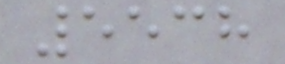5538
